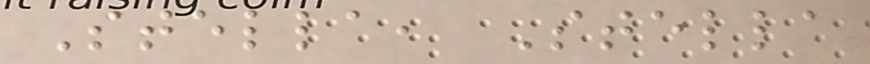Stella, Stella
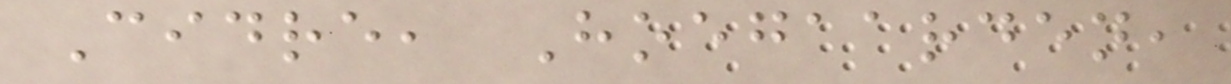Cidre, Hoegaarden,
